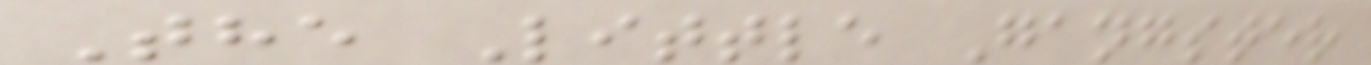The Little Gangster
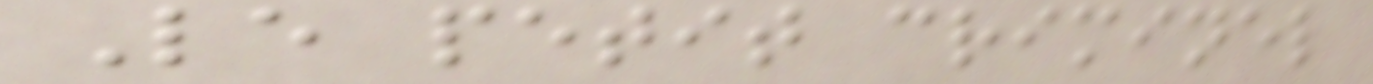Le petit criminel
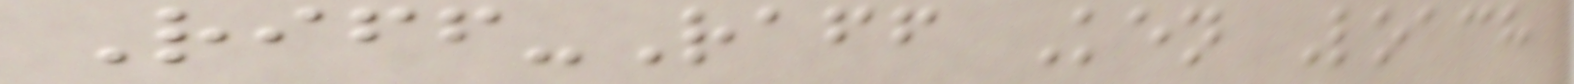Riff-Raff Ken Loach
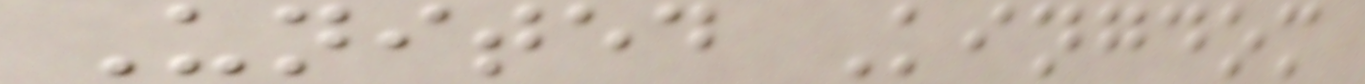United Kingdom
